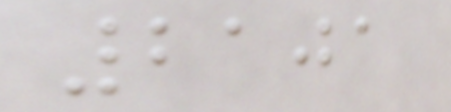2101
